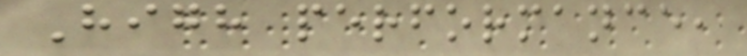High performance,
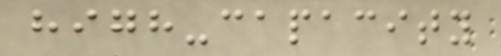high-capacity
